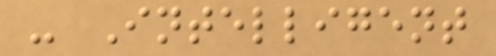- Intelligent
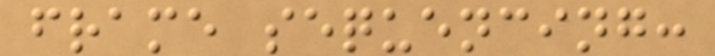frame sequencing:
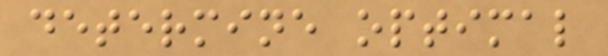determine optimal
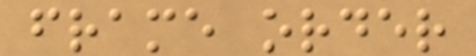frame order
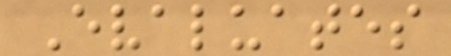Evaluates
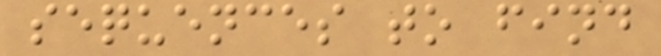sequences to find
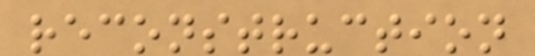reconstruction
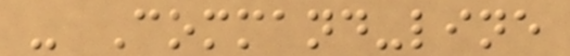- Command-line
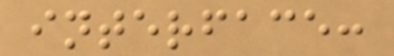interface:
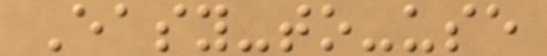Easy-to-use
